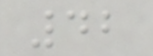42
